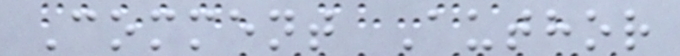Comment Author
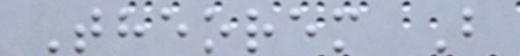Theorem B
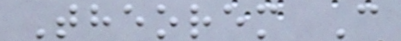Theorem C
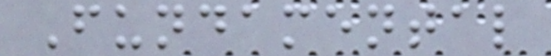Fundamental
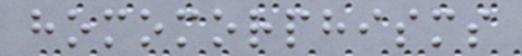homomorphisms
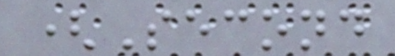(Second
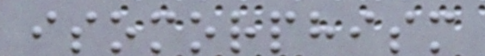isomorphism
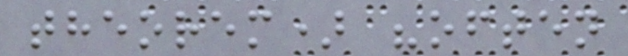theorem) "often
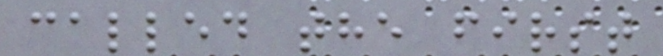called the first
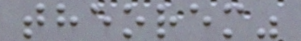theorem"
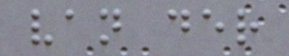van der
